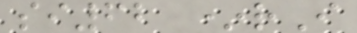si62 *rI
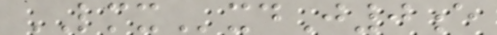LMXxdJ0e
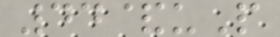44&uP
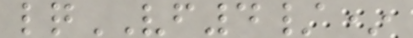lqVF4/*
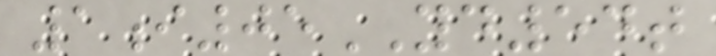1i05YD54t
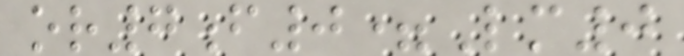or7f0=Lm0
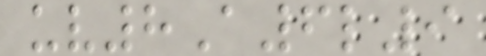uv8A6l9
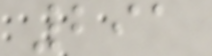291
